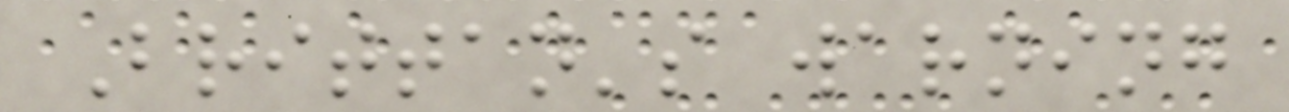Brittan's warning
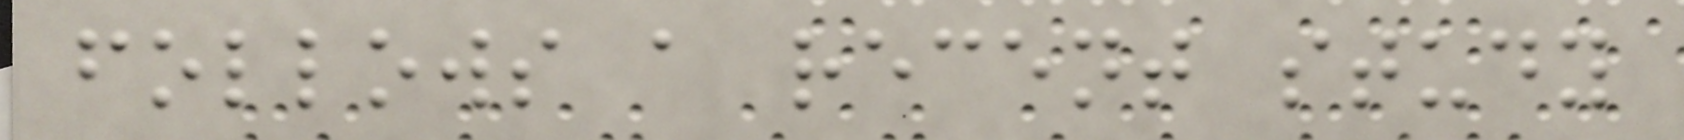follows a recent study
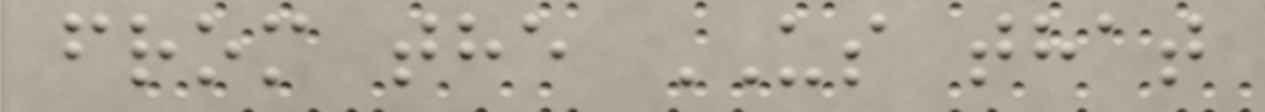from the US that
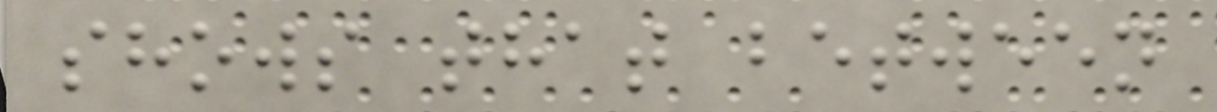shows that between
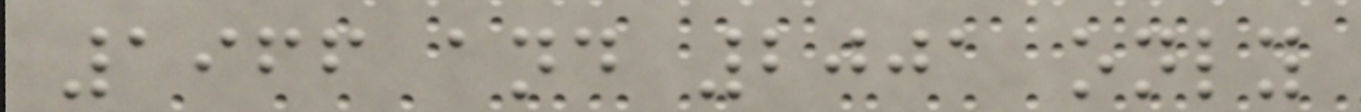1966 and 2001 only
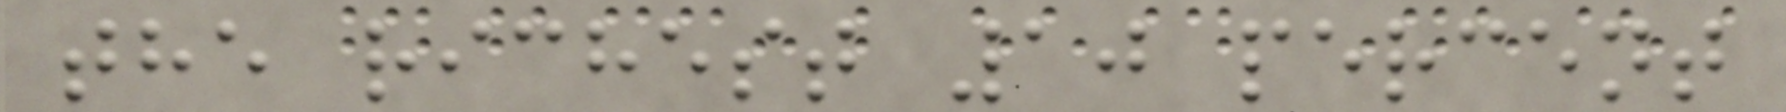the richest 10 percent
